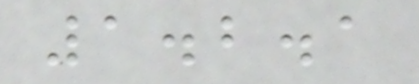1.2.1
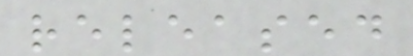released
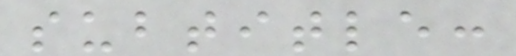subtitle:
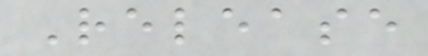Release
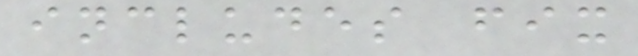includes fix
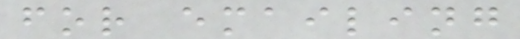for emailing
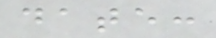date:
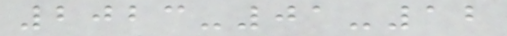2023-01-12
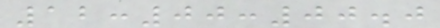12:00:00.0
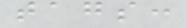tags:
